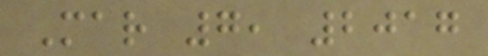Mar 7, 2017
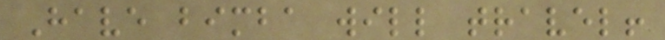Have bimba will travel!
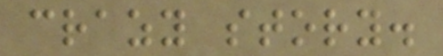crazy story.
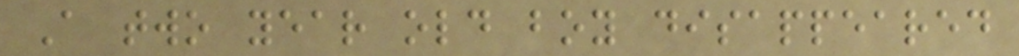A two year old boy disappeared
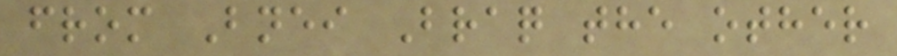from Bnei Braq the other
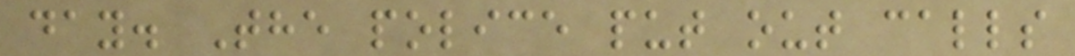day. The police put out calls
